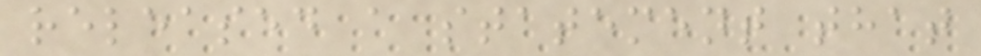released a statement that
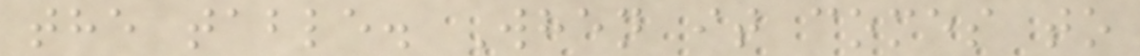the table. When it comes to
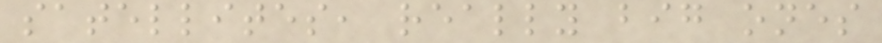satellites, really big ones
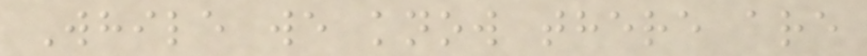While we know there are
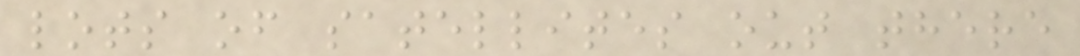lots of satellites out there
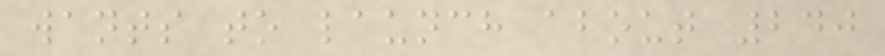wants to launch about 240
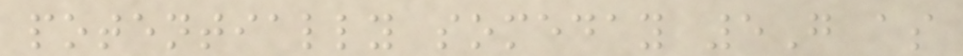potentially someday 5G as
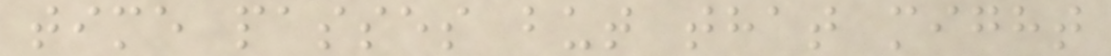time passes but that might
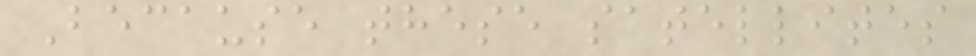Because these satellites
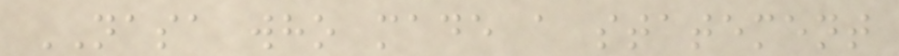NASA who made a statement
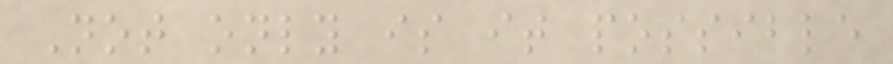Not only is it possible
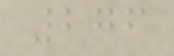276
